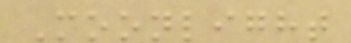Moonlight
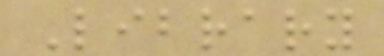Library
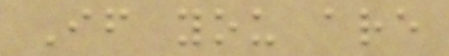If you are
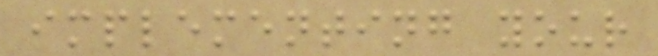implementing your
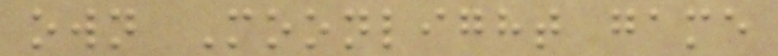own Moonlight game
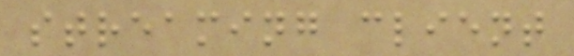streaming client
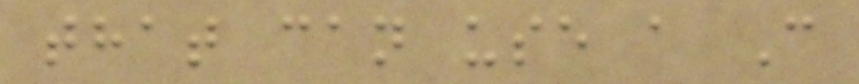that can use a C
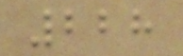228
